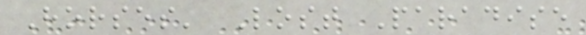Horses' Lost Paradise
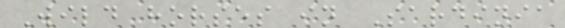Wild horses in Sardinia
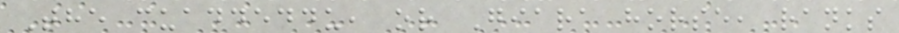The cuaddeddu, or Giara horse, ranks
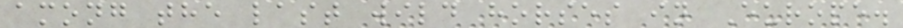among the last wild horses in Europe.
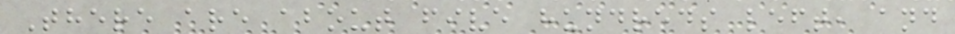There are about five hundreds left, and
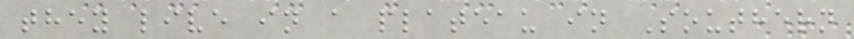they live in a plateau in Southern
